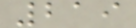219
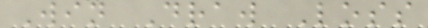Win Draw Loss
